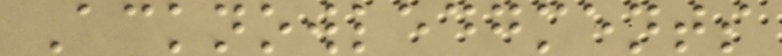Acknowledgments
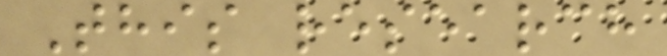This research
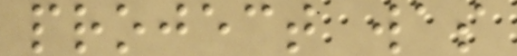project was
